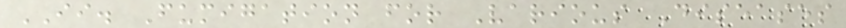II. Fumigation for Various Diseases
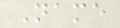Name
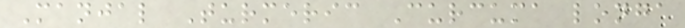Manjal Turmeric Curcuma longa
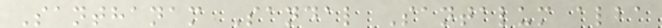Santhanam Sandal Santalum alba
